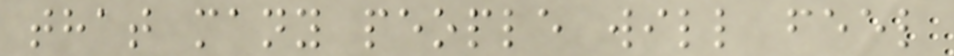that many people will feel
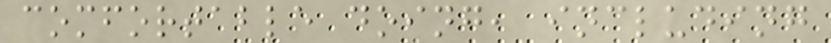comfortable doing, including
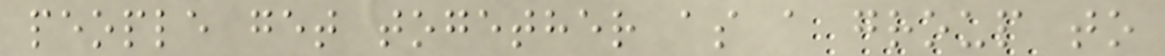people get together as a group to
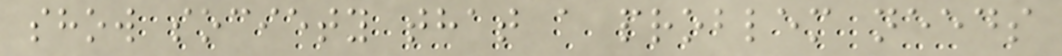show society that a problem needs
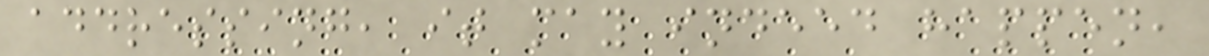addressing, it may indeed happen,
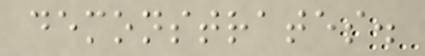demonstrates.
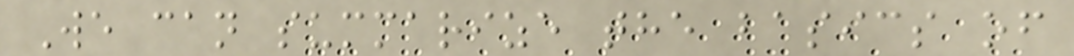We can summarize the basics of
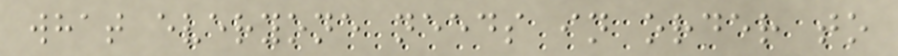what everyone needs in order to
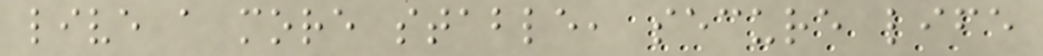live a more stable, secure life
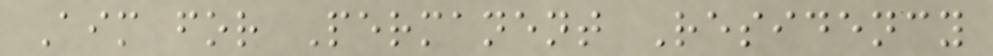Aim for Permanent Residency
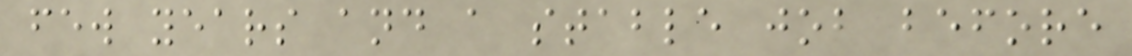few years and a stable job before
